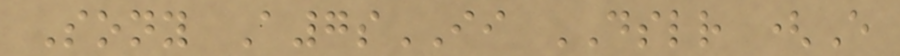Sony A7sII DSLR (E
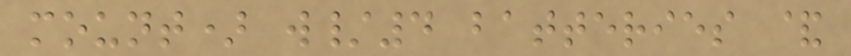mount) w/4 batteries &
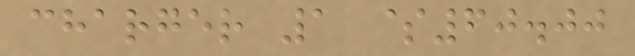charger 1 $60.00
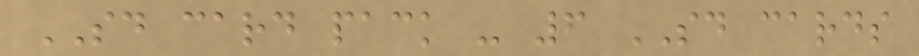SD card pack - 6 SD cards
